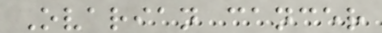Ovarian cancer
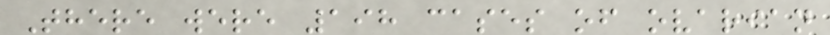There were 198 cases of ovarian
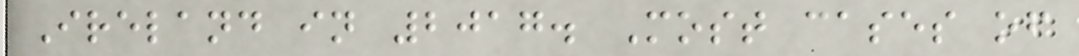Ireland in 2017. Most cases of
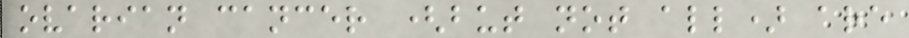ovarian cancer (but not all) are
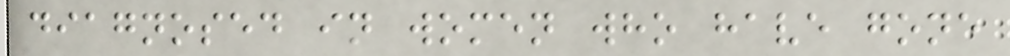diagnosed in women who have gone
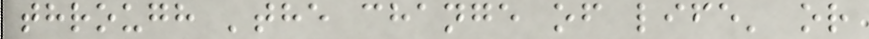through 'the change of life' or
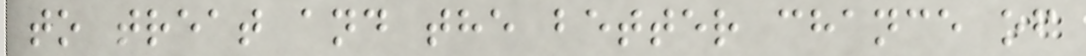to treat and the better chance of
